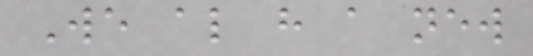We also have a new
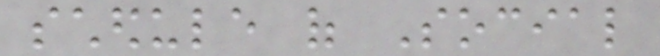schedule of Social
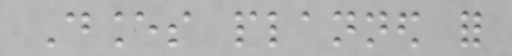Dances planned for
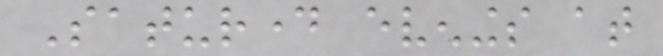Saturday evenings at
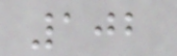102
